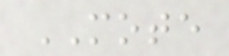MOTE
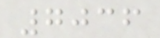7036
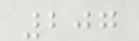207
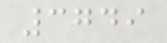3749
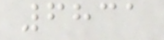6831
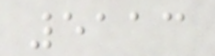5113
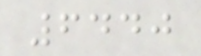6440
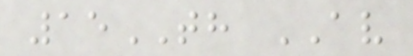15TH AV
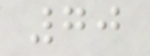70
